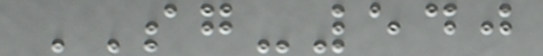SG-540
